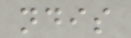ndis
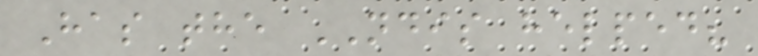Has the NDIS helped?
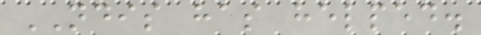NDIS has helped.
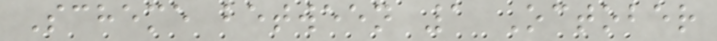Scheme between 1 October
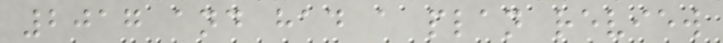2017 and had a plan review
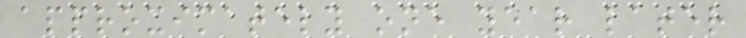approximately one year later
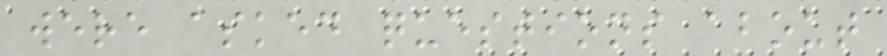were asked questions about
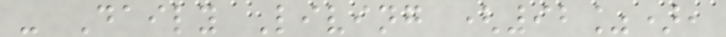- Daily Living (92%),
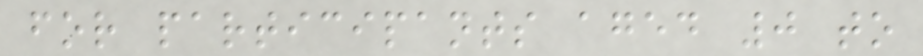for participants aged 0 to
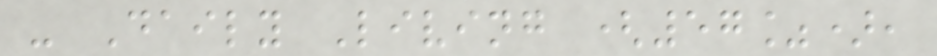- Daily Living (57%),
